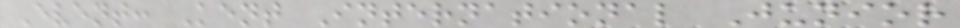Event: Kent International Junior
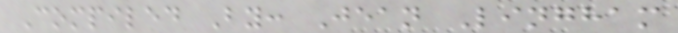Compiled By: Jean Lingham
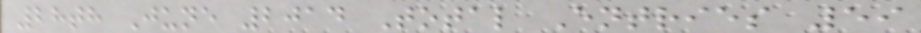28th June 2014 Total Entries 59
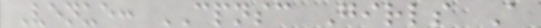Venue: CPNSC Girls A
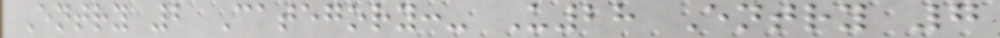Entry 2 Category:- U28 Entry 7
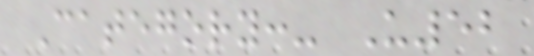Category:- U52
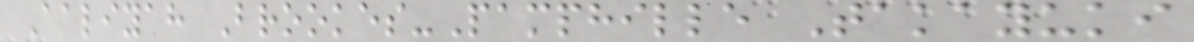Aaliyah Brookes-Pamphille Takayuki
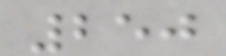250
